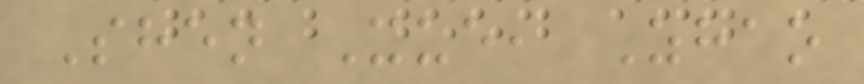Shen Xue, Zhao
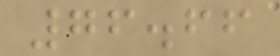76.66
